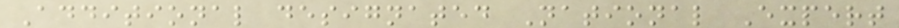Additional designated National Expert
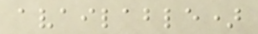available)
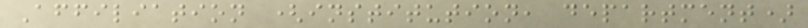Affiliation (institution, department)
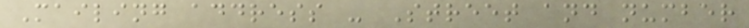Mailing address - Street and number
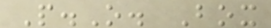P.O. Box
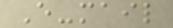E-mail
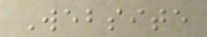Website
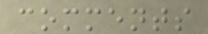comments
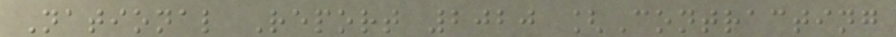National Report 2020 [Contracting
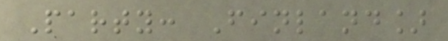Party: Finland]
